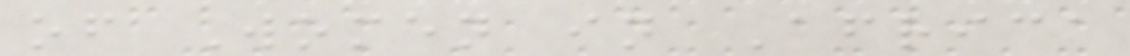of Women in Africa
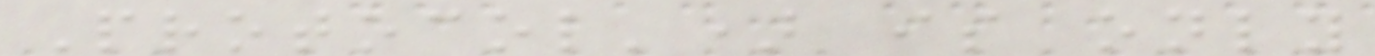Protocol') is only
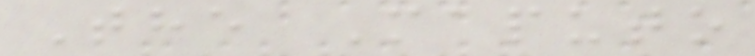The Maputo
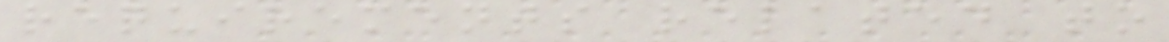requirements related to
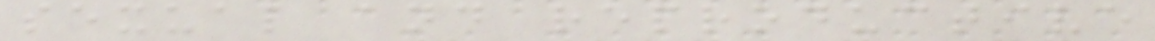sexual and reproductive
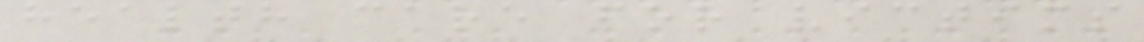health care for victims
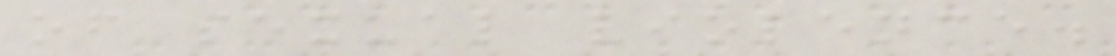of sexual violence.
